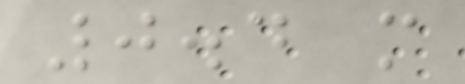0.4 m
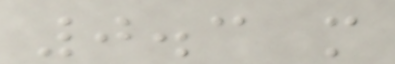0.3 m
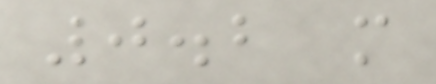0.2 m
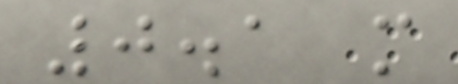0.1 m
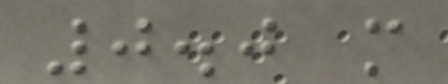0.0 m
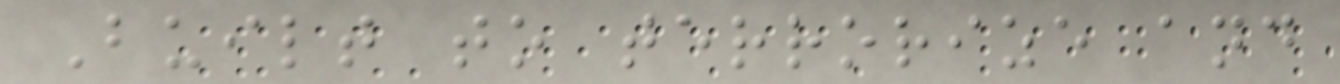Built to terrorize and
